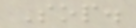Sop.
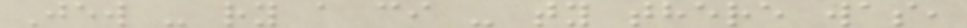Jew - ry a ci - ty there was,
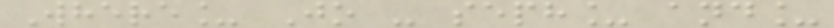Where_ Jo - seph_ and_
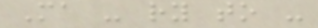Ma - ry to -
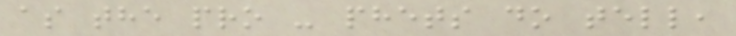as the pro - phets do tell,
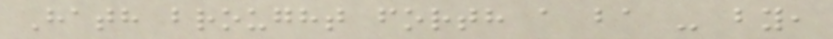Hath brought forth a ba - by,
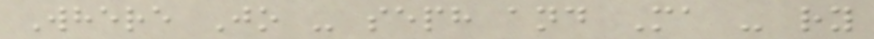Where Jo - seph and Ma - ry
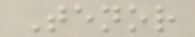Tenor
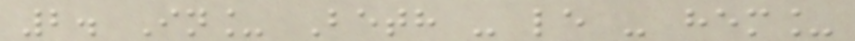2. In_ Beth - le - hem_
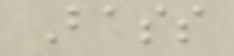Bass
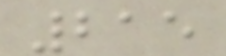215
